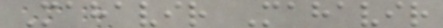Mahavir Mahavir
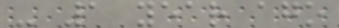- 1 year ago
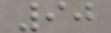90
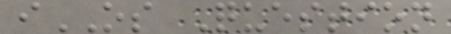iOS Question
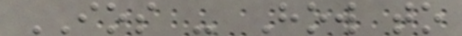IOS - How to
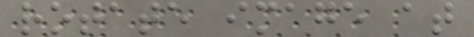rotate image at
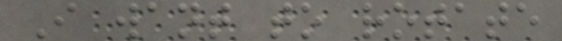I want to rotate
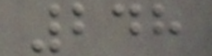248
